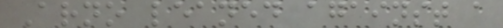Arno leaned against a
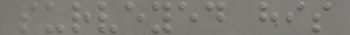surveyed his
